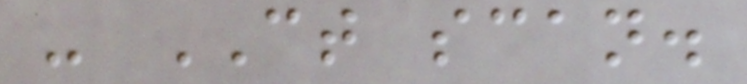- CT scan.
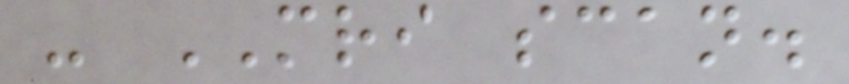- MRI scan.
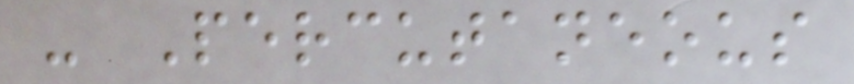- Percutaneous
